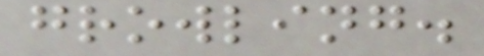growling.
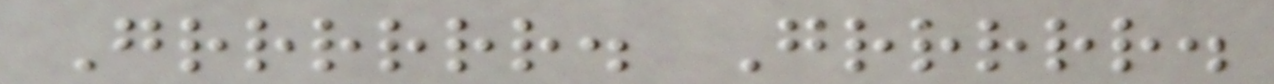Grrrrrr. Grrrrr.
